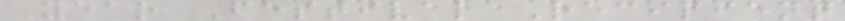Year Festival Recipient
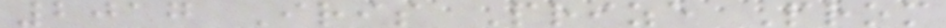2017 Iris Prize Prom
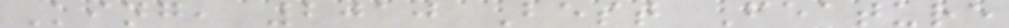King, 2010 Best Feature
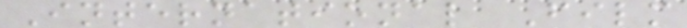International Film
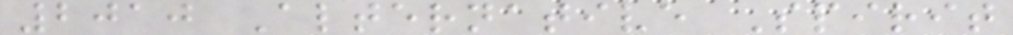2010 Alternative Spirit
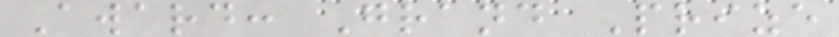Award: Grand Prize
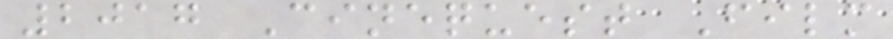2017 Cinequest Film
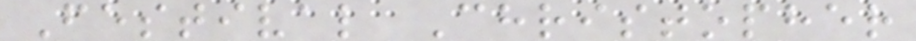Festival Christopher
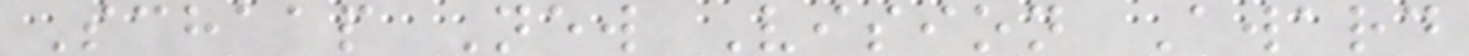Schaap New Vision Award
